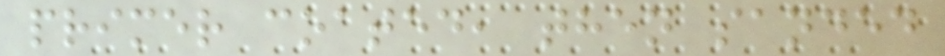primer coated, then sanded
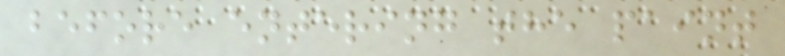before entering the paint
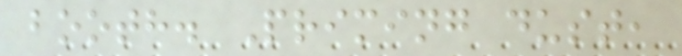booth. Priming dust,
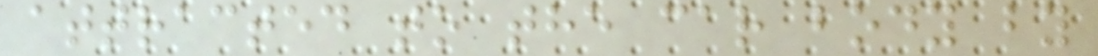attracted to the car body by
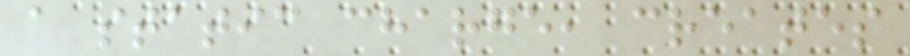a static charge, creates
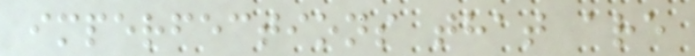imperfections that are
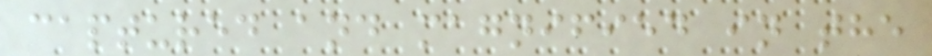captured and magnified in the
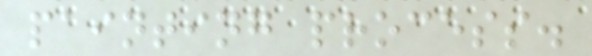painting process.
